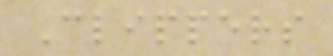Clippers
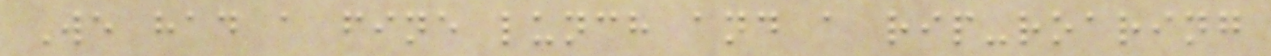We had a fine lunch and a rip-roaring
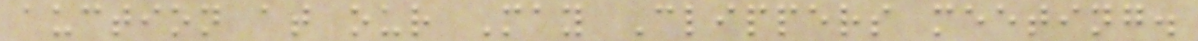auction at our May Clippers meeting.
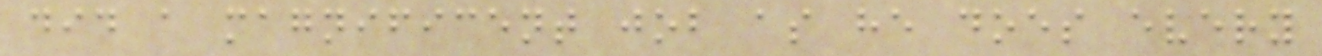did a magnificent job as he does every
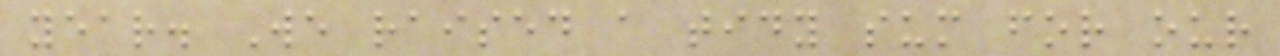year. We raised a tidy sum for our
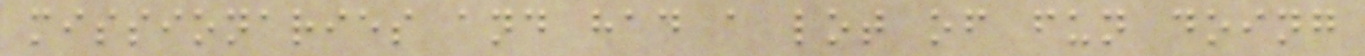missionaries and had a lot of fun doing
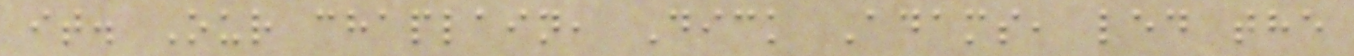it. Our chaplain, Dick Adams, led the
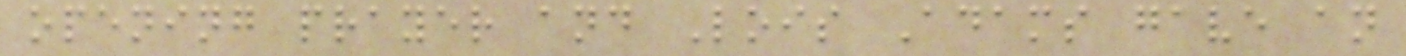opening prayer and Lois Adams gave an
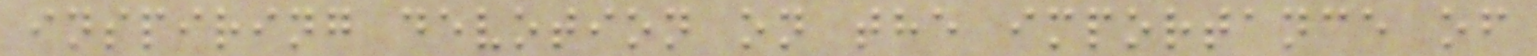inspiring devotion on the importance of
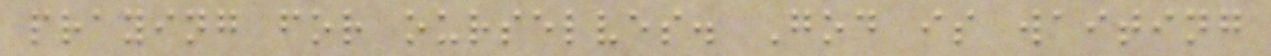praying for ourselves. God is waiting
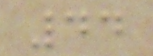44
